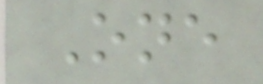One
